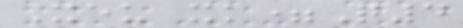Xeu xk=Q4
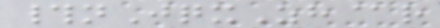#nJqxZh@r
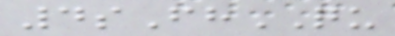4sFhQU
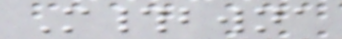M#bwna
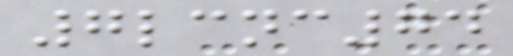7lcnc74
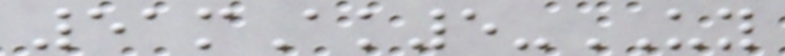51mAk5-UY
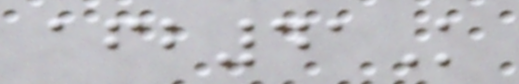afb41K
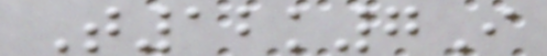T12k7I
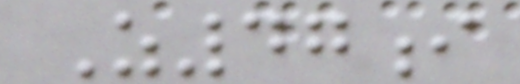Z47i
